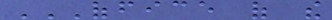OFFICE OF THE
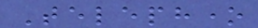Telephone
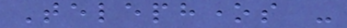Telephones -
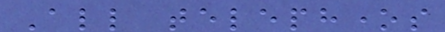All telephones
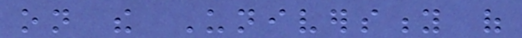on the University of
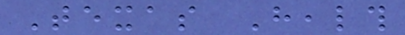Texas Health
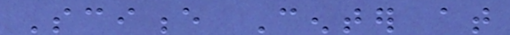Science Center at
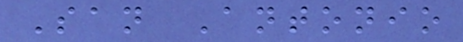San Antonio
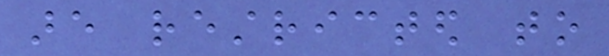are restricted to
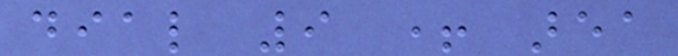dial 9 + area
